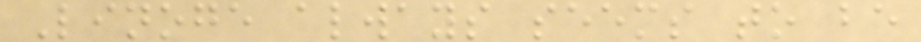Linoge always seems to be
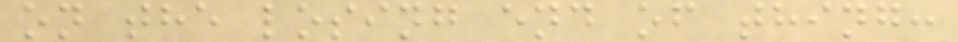on the losing end of thing:
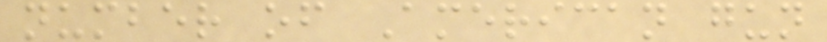number of American gun
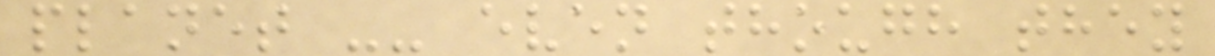planet -- even though they
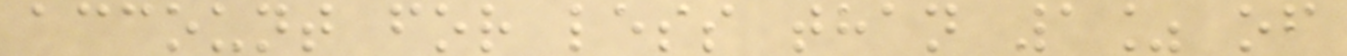account for less than 1% of
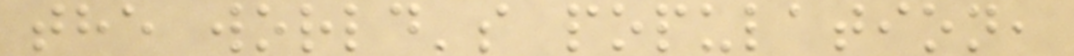the world's population,
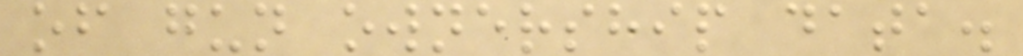of gun ownership data.
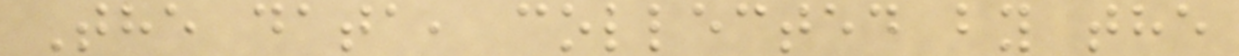The data, collected by the
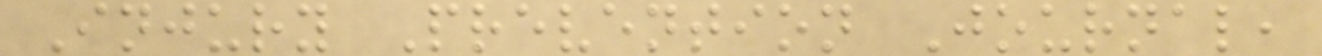Injury Prevention Journal,
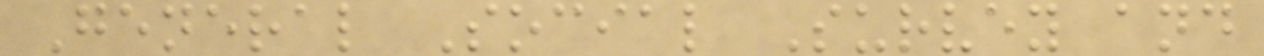General Social Survey and
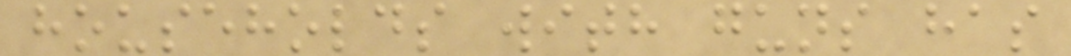households with guns has
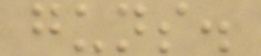guns.
